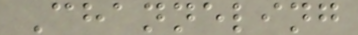Channeling
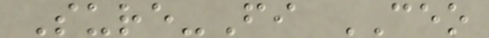Sure-Fi CEO
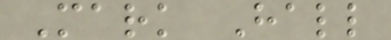Mark Hall
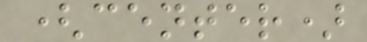(center)
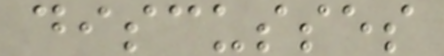discusses
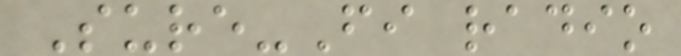Sure-Fi radio
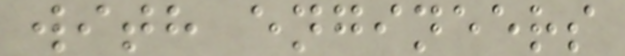with engineers
